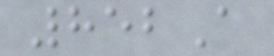852A
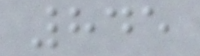845
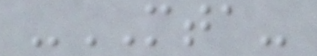-MTA-
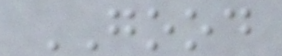GOOD
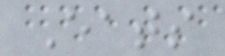Eats
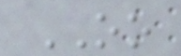OO
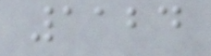1124
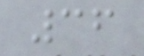36
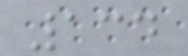134
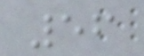56
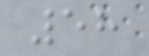58
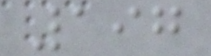197
